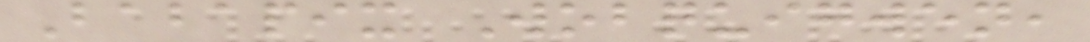Babapix Wobquigwen,
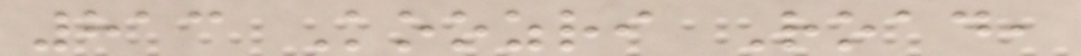813 Koozri Road,
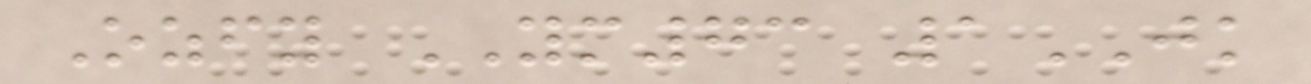Ozfy YM73 1JK
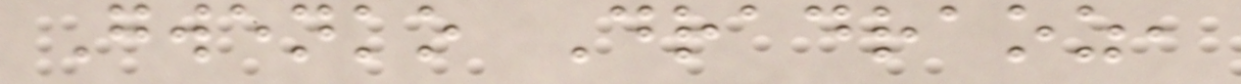Gwenko Dradraoz,
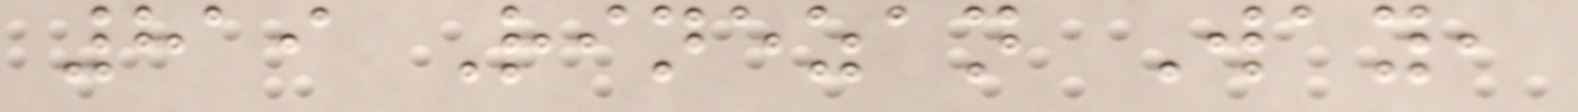819 Rinezan Way,
